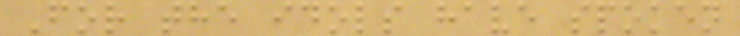For the idols have spoken
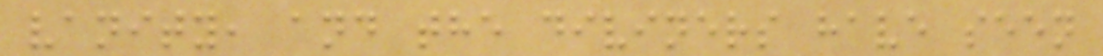vanity, and the diviners have seen
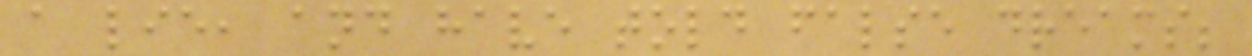a lie, and have told false dreams;
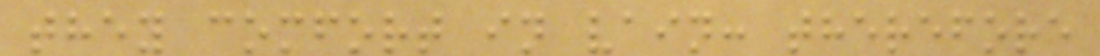they comfort in vain: therefore
